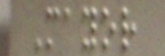Mayor
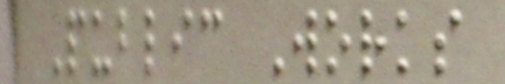Public Works
